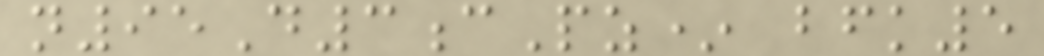n95D3cPz* bfk5
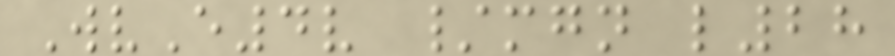WvE4v /mgn l28
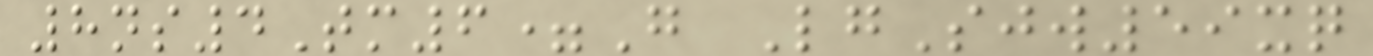8ns4Tm6=G LgSjw59xq
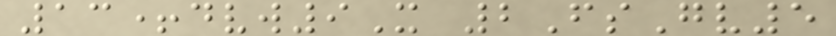13+dvw9X 2FsGv5
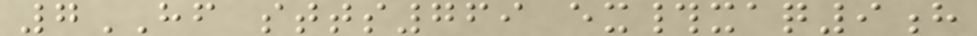7HF stts769 ex#xaq9h
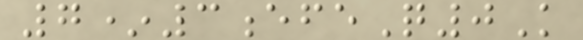7*3efeQ0K
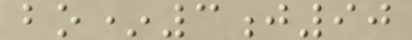bo*3j90
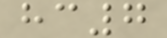hc7
